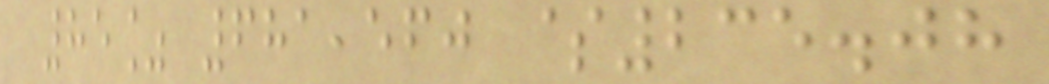85% 681,560 $235.08
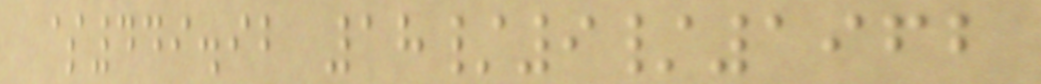$449.92 18/9/1962
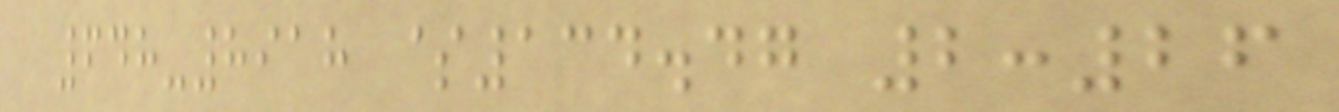648-8918 $134.47 2:26
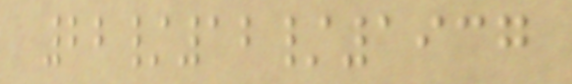22/12/1937
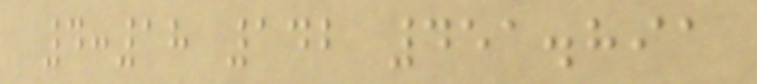4:18 142 451.891
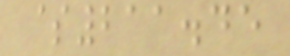$211.45
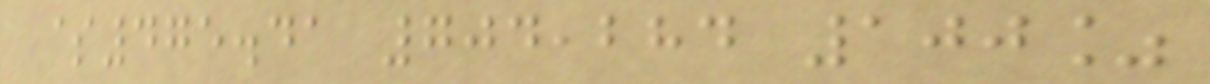$475.41 704,284 100%
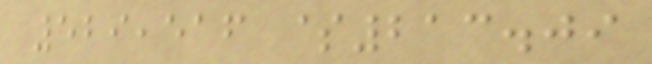529,516 $213.09
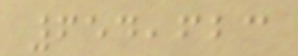654,623
